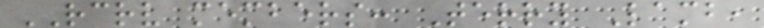RCRV members: Terry Lamb,
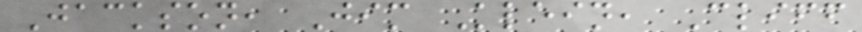Jackson, Jim Klein, Cliff
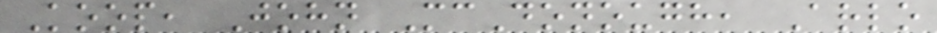Koop, John McDonough, Arlo
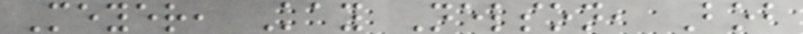Meyer, Kay Nelson, Bob
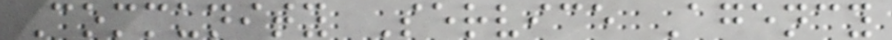Community Service Agency
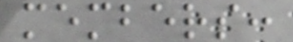members:
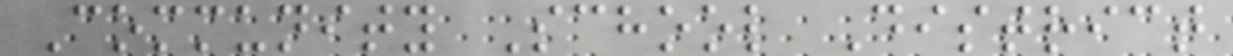Community School District
